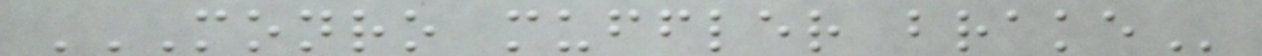MONRO MUFFLER BRAKE
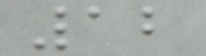12
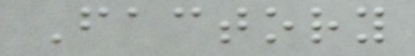Factory
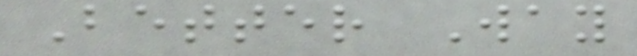Better Way
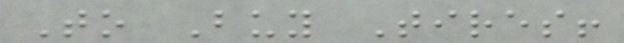To Buy Tires!
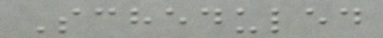Scheduled
